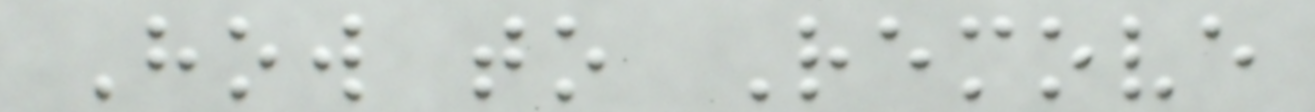How to Remove
